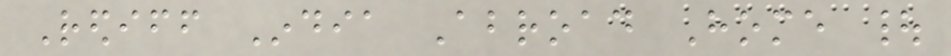Rediff India Abroad Home |
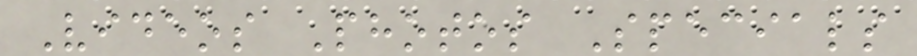Videos Photos Specials
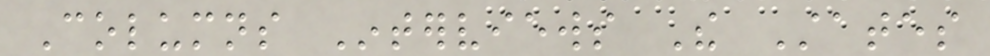Columns Interviews The States
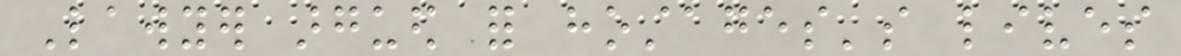Lawyer argued for hostages's lives
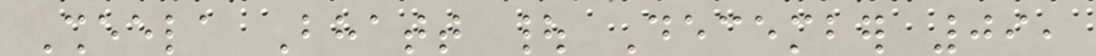Sheela Bhatt | December 09,
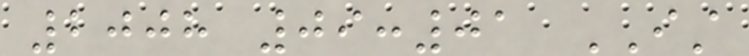2008 09:01 IST
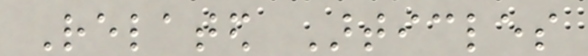Related Articles
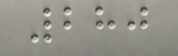280
